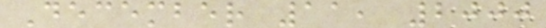December 11, 2000
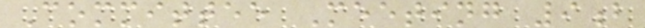Committee Meeting 9b
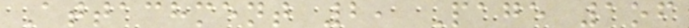Attachment 2, Page 1of
